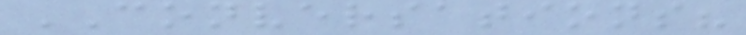CONVERSATIONS?
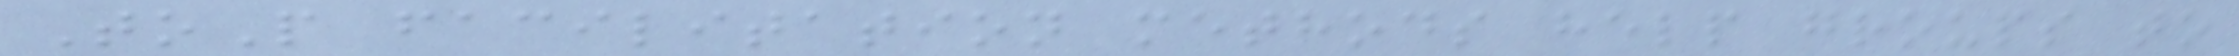ToP facilitation methods help groups to
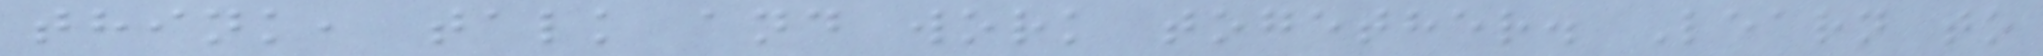think, talk and work together. Learn to
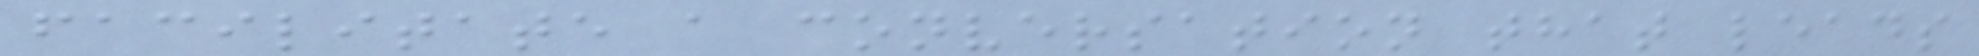facilitate a conversation that leads
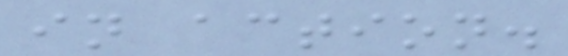in action.
